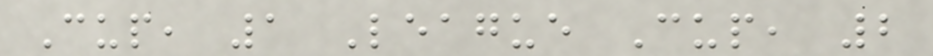Cup, 1 League Cup, 2
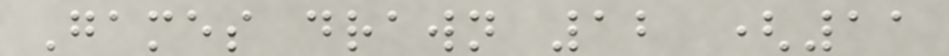Games drawn 12 (11
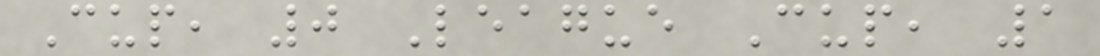Cup, 0 League Cup, 1
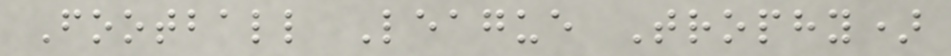Football League Trophy)
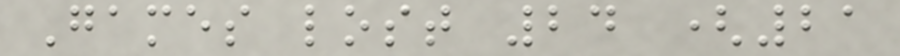Games lost 24 (21
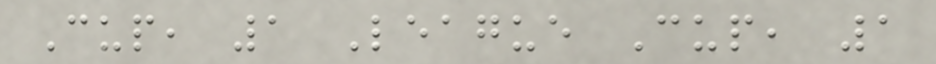Cup, 1 League Cup, 1
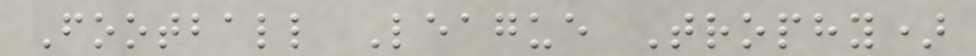Football League Trophy)
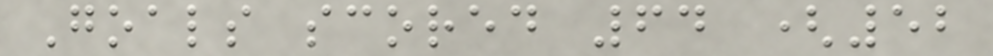Goals scored 64 (52
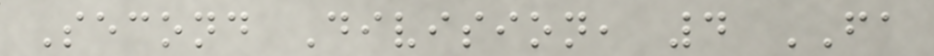Second Division, 4 FA
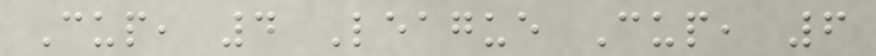Cup, 4 League Cup, 6
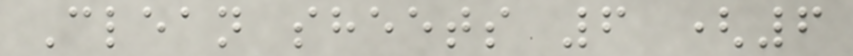Clean sheets 6 (6
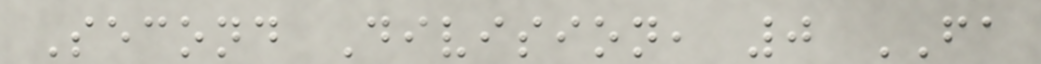Second Division, 0 FA
